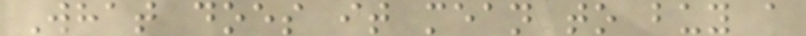What does it mean to buy a
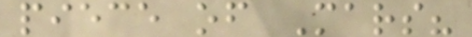piece of Mars?
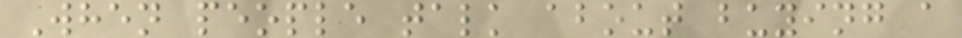When people talk about buying a
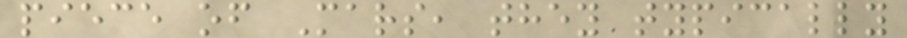piece of Mars, they typically
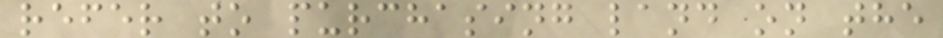refer to purchasing land on the
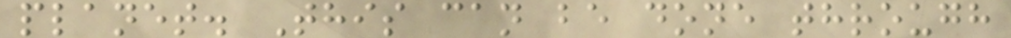planet. This can be done through
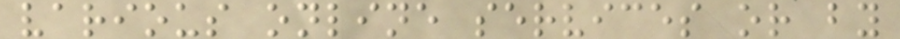various online services or by
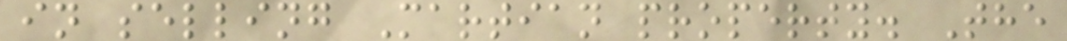in selling Martian property. The
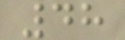48
